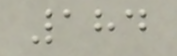184
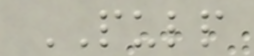PULP
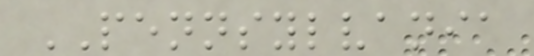PENNSYLVANIA
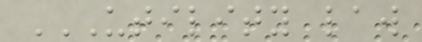UTILITY LAW
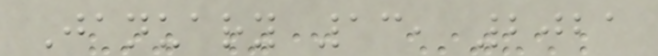January 13, 2021
